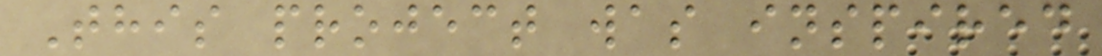This project was inspired
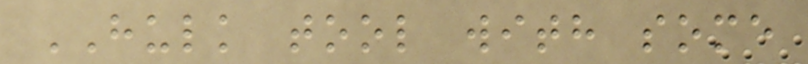HULK tool with some
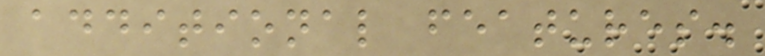additional features.
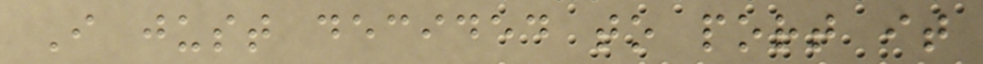I just decided to port it
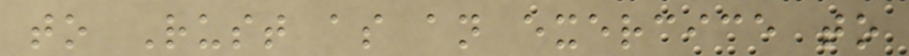to Rust as an exercice to
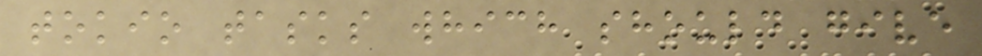tokio tasks which should give
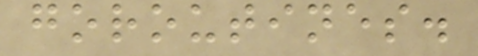goroutines.
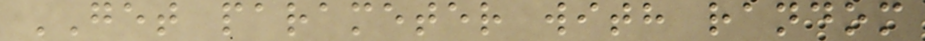GET parameter with random
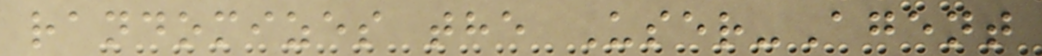randomizes the User-Agent
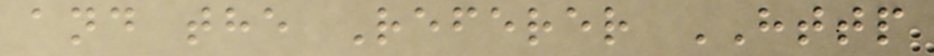and the Referer HTTP
